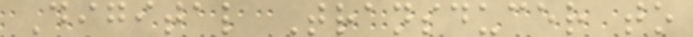Digital Transducer to
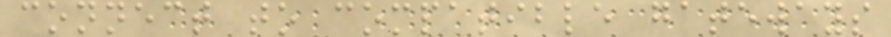connect to compatible gateways
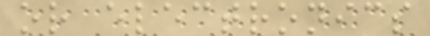or electronics
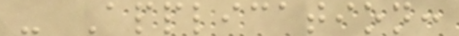- Application:
